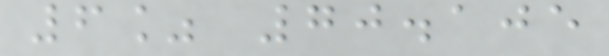6% 70.105
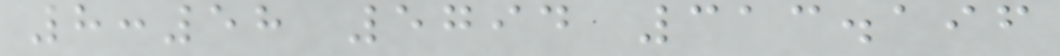8:58 5794 313.196
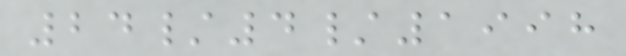24/4/1998
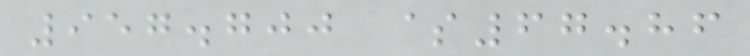957.700 $67.86
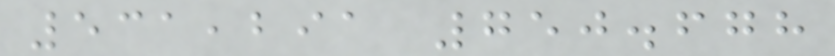531,291 750.678
